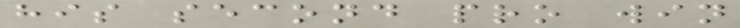his second pro win
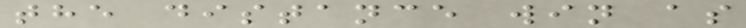the distance win as
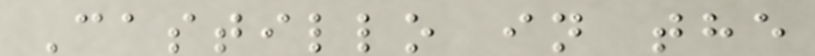Castillo in the
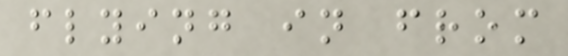flying in from
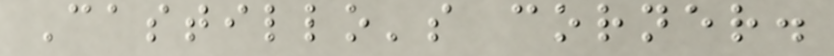Castillo's corner.
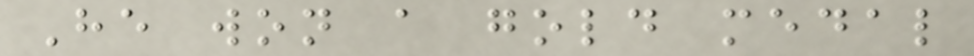He won a gold medal
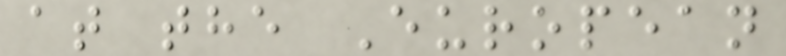at the European
